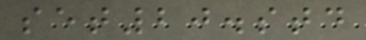set20.std
